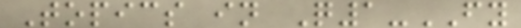Topics in Q1-FY
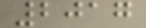2017
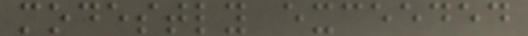modestly exceeded
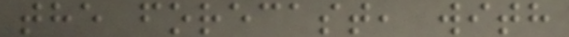the forecast, with
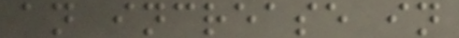an increase in
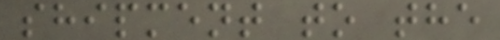shipment to the
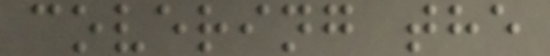covering the
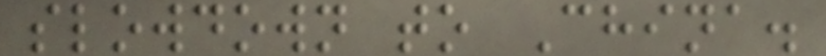slowdown to China.
